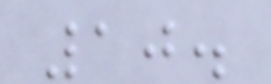10.
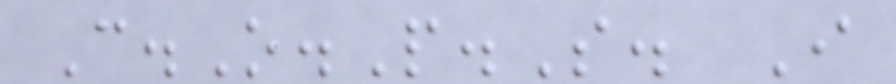C.O.P.S. I
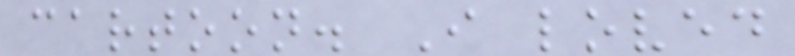cartoon. I loved
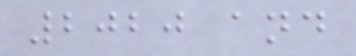2020 and
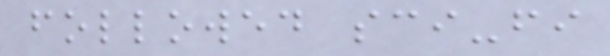followed sci-fi
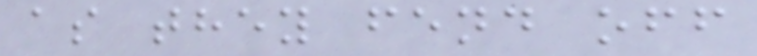as they fend off
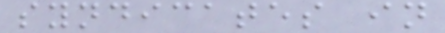syndicates in
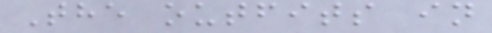The outfits in
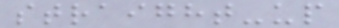straight-up
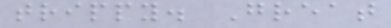trippy. Great
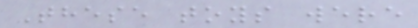These toys were
